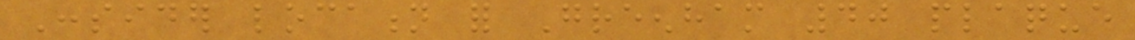Consider location for Greenham 40 plaque
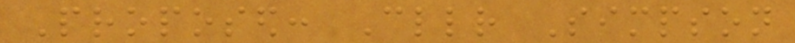Proposed: Cllr Simpson
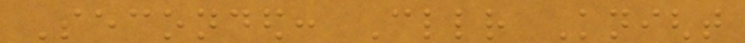Seconded: Cllr Knight
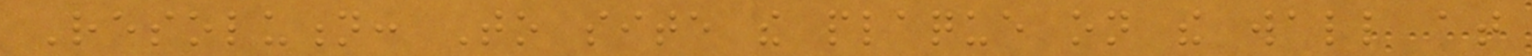Resolution: To site the plaque on the wall at
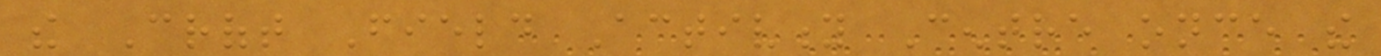the Croft Field Activity Centre once the
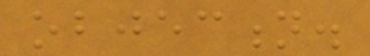objection.
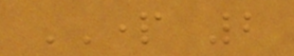PART 2
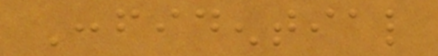Confidential
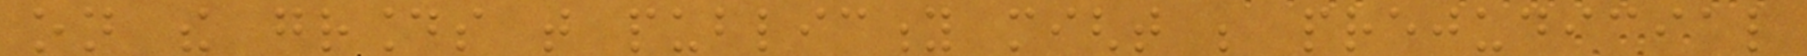on the grounds that publicity might be prejudicial
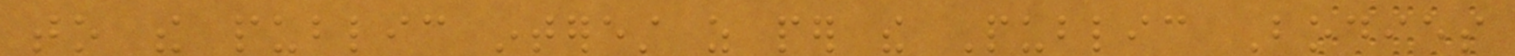to the public interest as per the Public Bodies
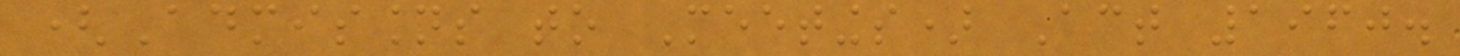(Admissions to Meetings) Act 1960.
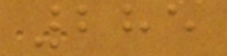285
